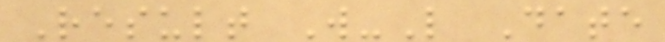Result W-L Date
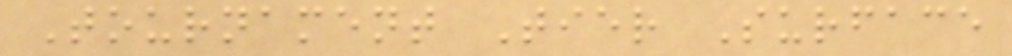Tournament Tier Surface
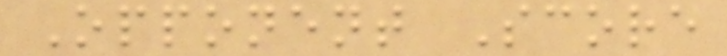Opponent Score
